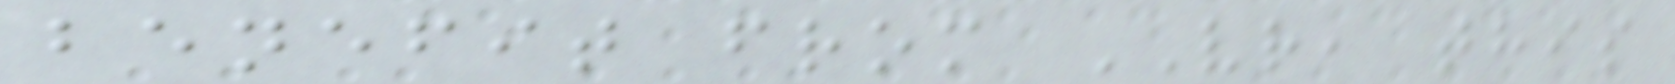benefit from VR, this
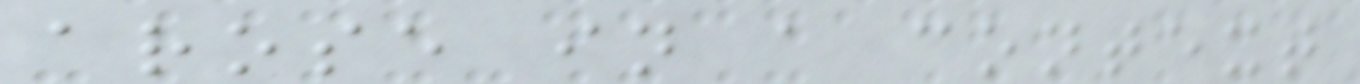arose in a context
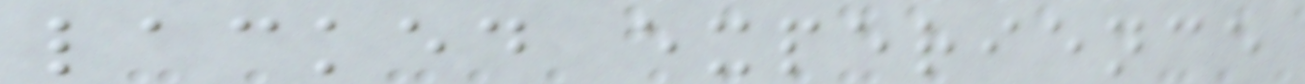lacked experience
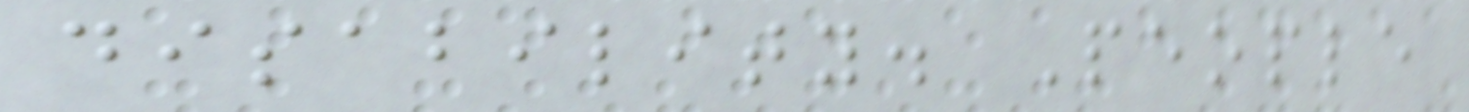disability. People
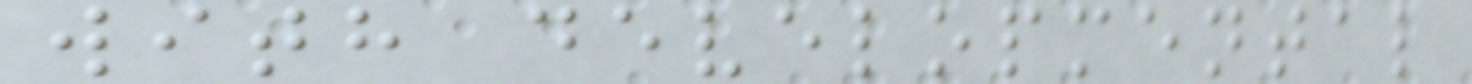with developmental
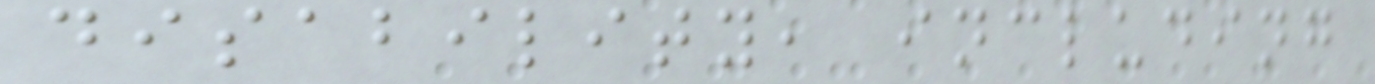disability, including
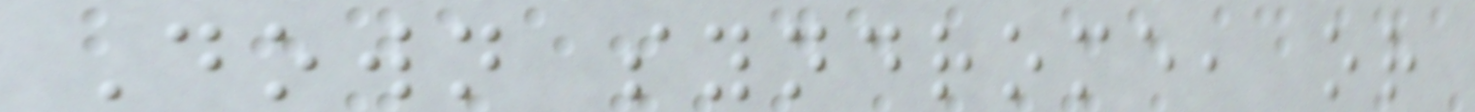Down syndrome, or
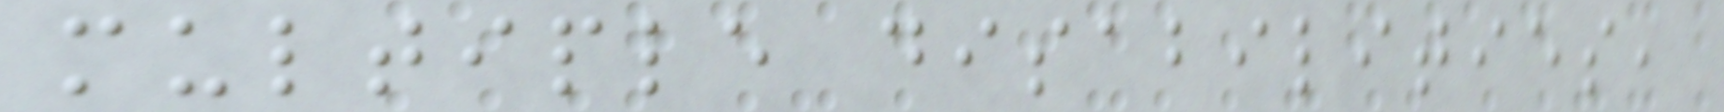multiple disabilities,
